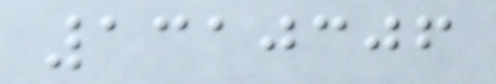1310306
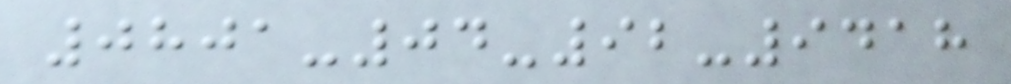0801-04-92-9418
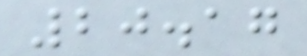20.17
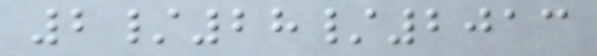2/28/2013
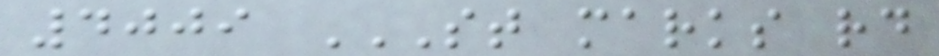4009 ST MARKS RD
